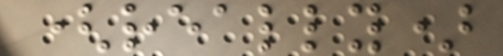(really)
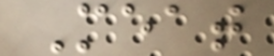Meat
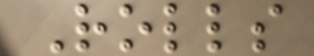Rolls
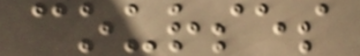courses
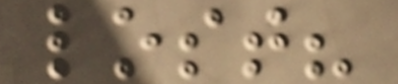lost?
